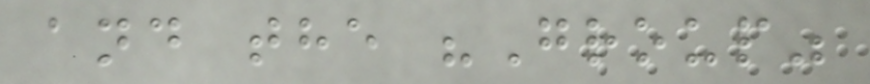and the "Group"
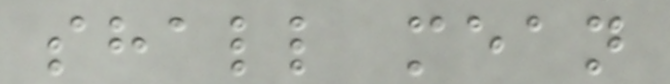shall mean
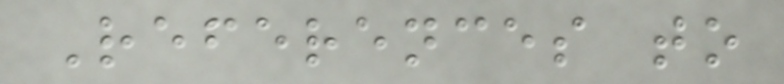References to
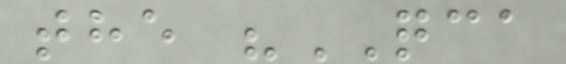the "QCA
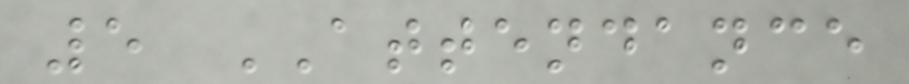5 ATTENDANCE
